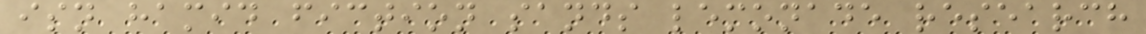isn hamid fiction sands lemonade research
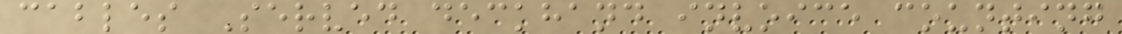cables Served deckhand invoice counting
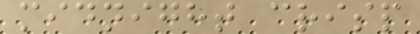midnight crisp
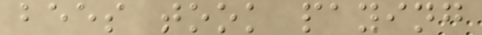bees took paying
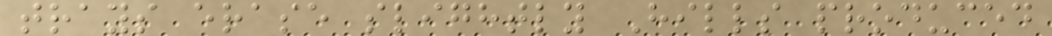trays erase slightly Hills produced
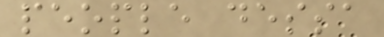people dessa
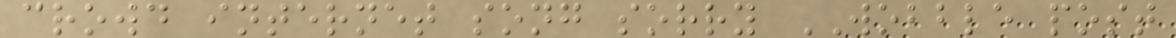crowd internet song sorry WOBBLE post
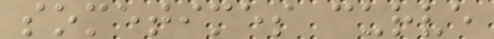sometimes curve
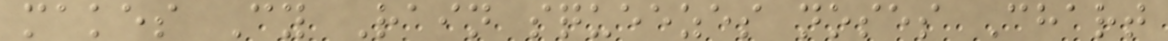makes Cy Rain squeezes noses Chart
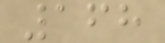168
